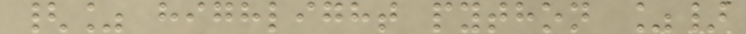{% highlight python %}
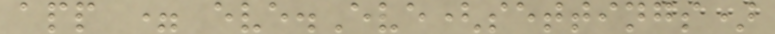app = eve.Eve(settings)
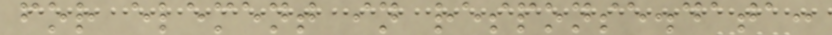for element in response.data:
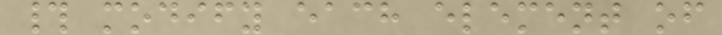# modify each element of
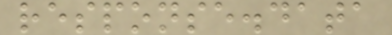response.data
